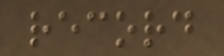record
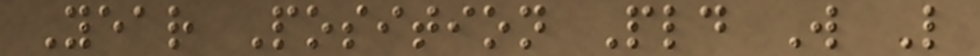Year Position Pld W L
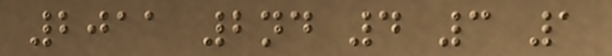2011 2nd 4 3 1
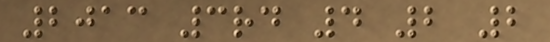2013 3rd 4 2 2
